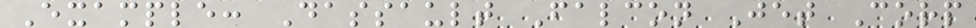Example: Dassault Falcon Jet Corp
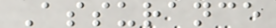Assurance
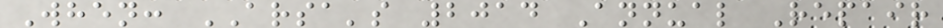When: ARSA's 2014 Annual Repair
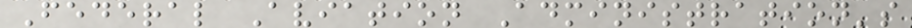Federal Aviation Administration's
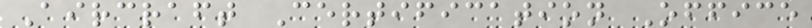Aircraft Certification Office
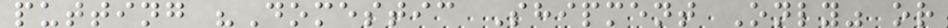putting "Domestic Shipment Only" or
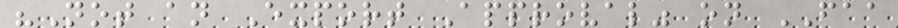"Not an Export Approval" on FAA
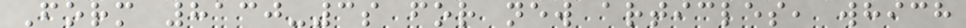Form 8130-3s for new articles, which
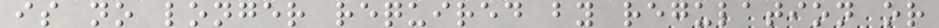is no longer required by regulation or
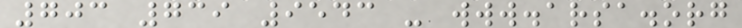703 739 9543 - www.arsa.org
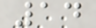14
